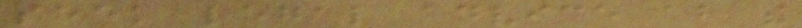seek legal advice about the
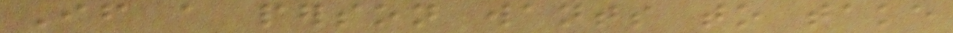If a person wants to take
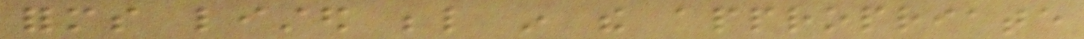forms listed below in the appropriate
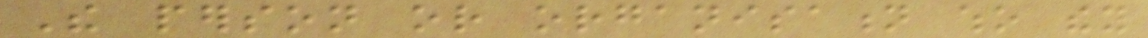The person or organisation who they
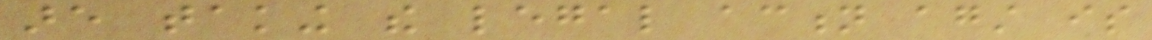are taking the legal action against is
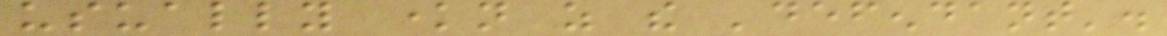usually known as the 'defendant'.
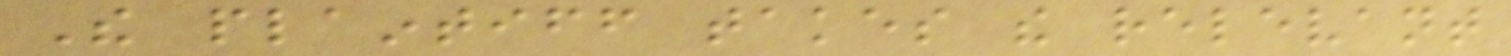The plaintiff takes the relevant
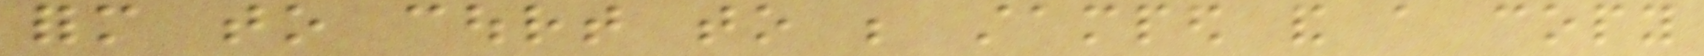form to court to be stamped and a copy
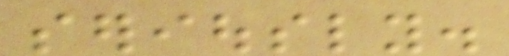seriously.
